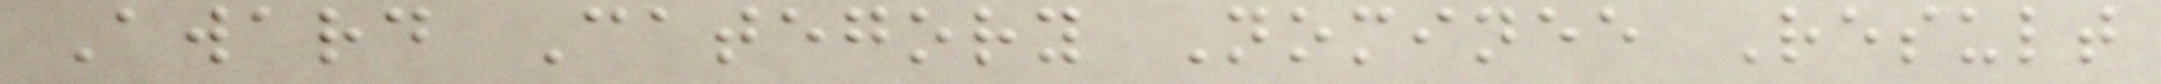Award Category Nominee Result
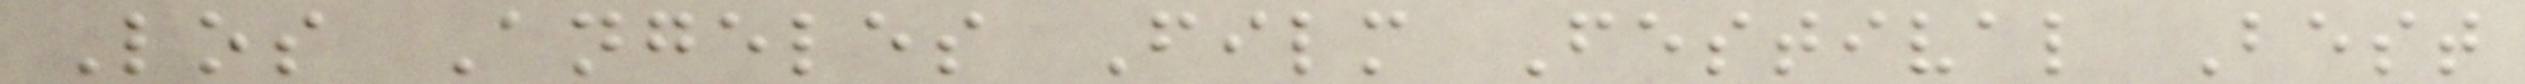Los Angeles Film Festival Best
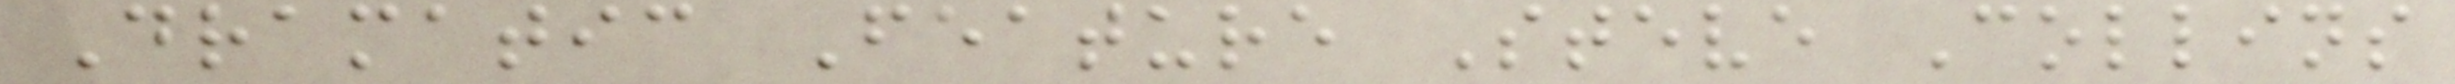Dramatic Feature Steve Collins
